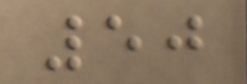50
